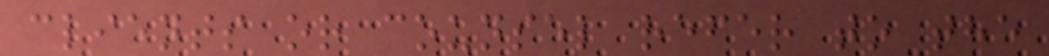clients or counsel refer to the
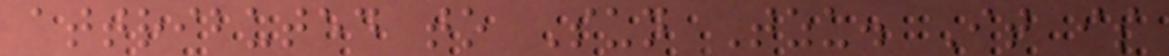attributed to Sun Tzu. It is
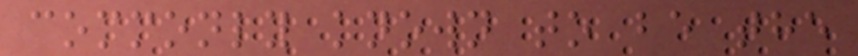commonly known to be the
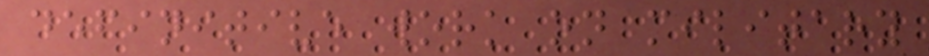definitive work on military
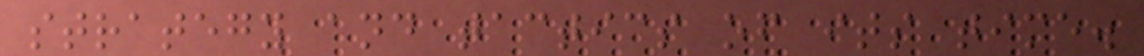strategy and tactics of its time.
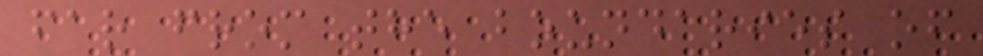far from the boundaries of
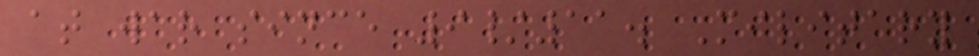at war since 9/11. Military
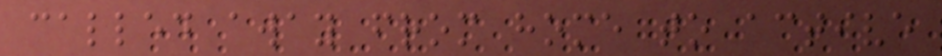called away from home to active
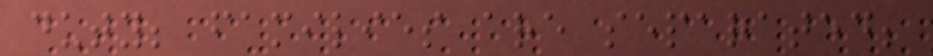duty; families are separated;
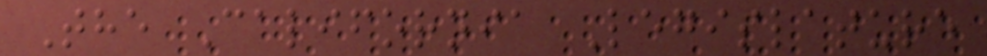The California Legislature
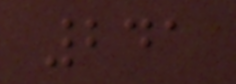241
